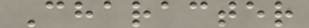Character
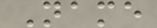Name
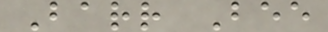Barr Bee
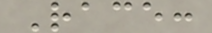Race:
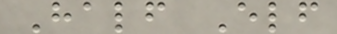Half Elf
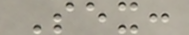Sex:
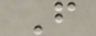F
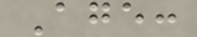Age:
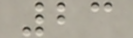23
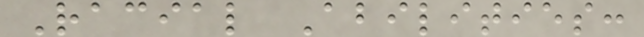Racial Abilities:
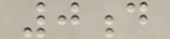0d
